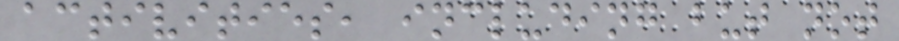activities, including but not
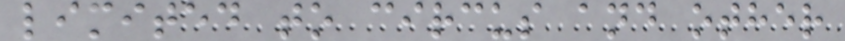limited to circus and other
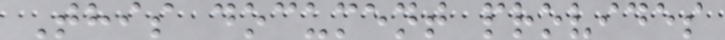This document provides
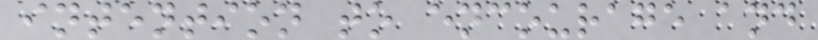intention to encourage and
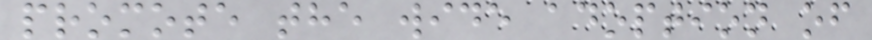promote the wide adoption of
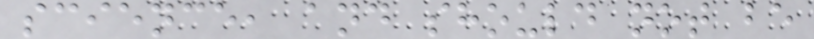science, and should not be
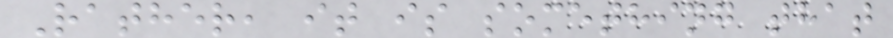Rather, it is something that
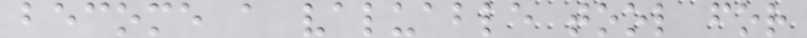become a valuable tool for
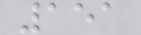151
